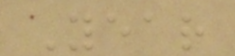Year
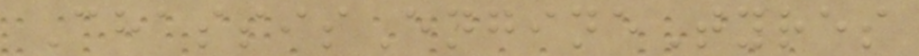ChassisEngineTyres
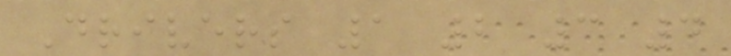Drivers 1 2 3 4
